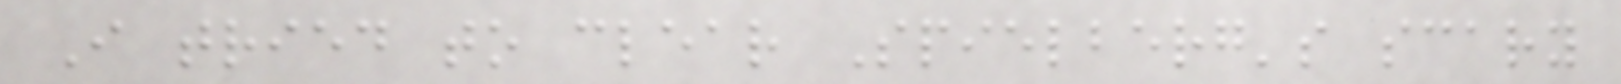I tried to clear Spielberg's scary
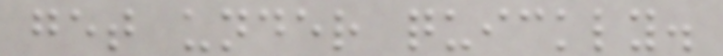get under quickly.
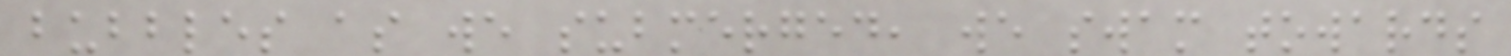bubbles as we submerged, we swam towards
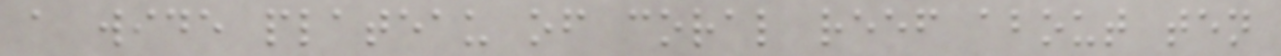a wide plateau of coral reef about ten
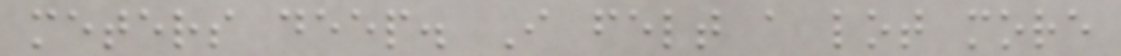meters deep. I felt a lot more
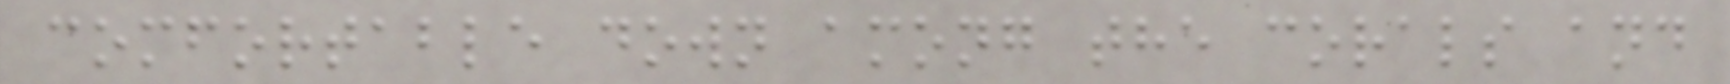comfortable down among the corals and
